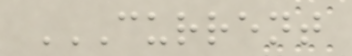CURRENT
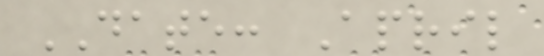DATE: April
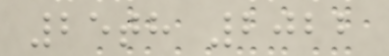25th 2022
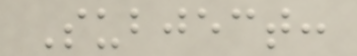Subject:
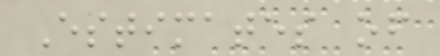Estimates of
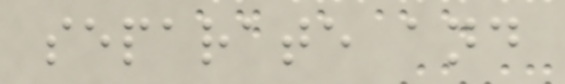separate and
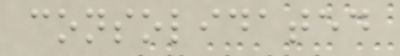consolidated
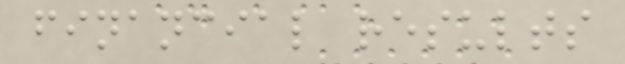financial results
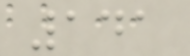141
